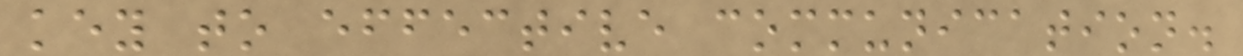key to effective communication.
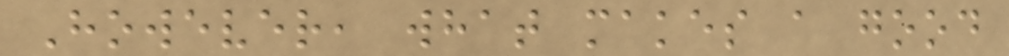However, what makes a good
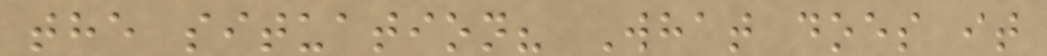the situation? What does it
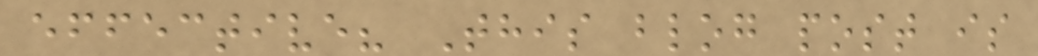effective? This blog post is
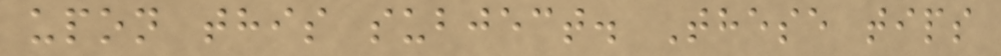upon this subject. These tips
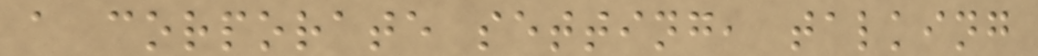a corporate setting, talking
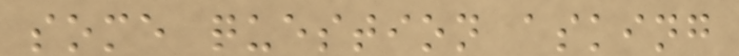some question asking
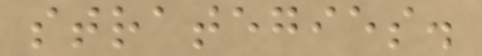strategies.
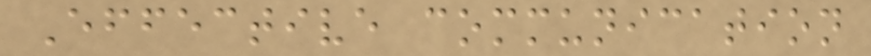Effective communication
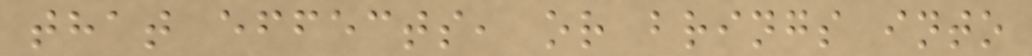that effects, or brings into
